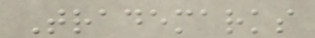Trademarks
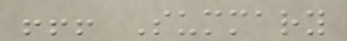!!! Summary
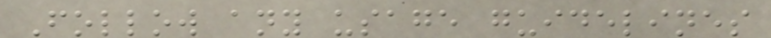Follow any usage guidelines
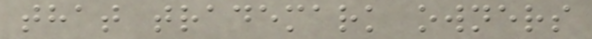that trademark owners
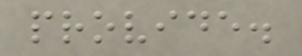provide.
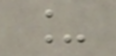_
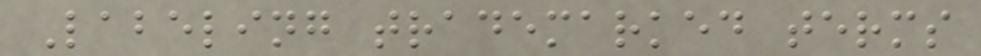Labeling trademarked terms
